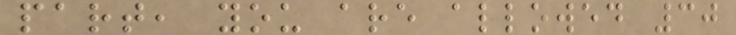part, you are allowed 30
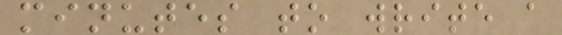minutes to write a
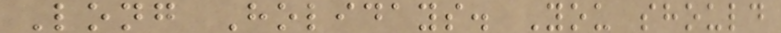Long Holidays. You should
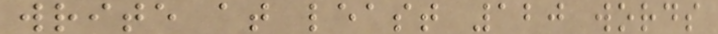write at least 120 words
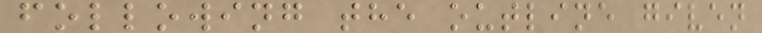following the outline given
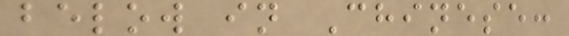below in Chinese:
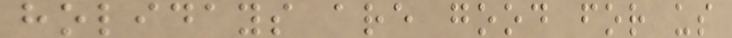holidays are good for us
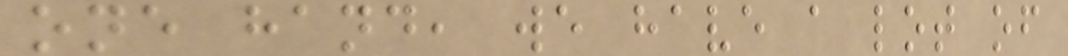one hand, we have a lot of
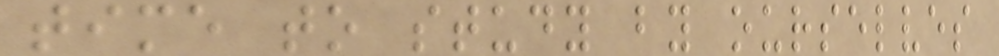time to study by ourselves
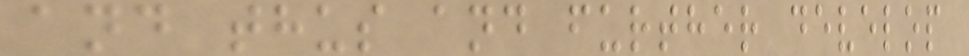and thus and further develop
